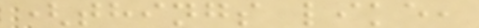(things like,
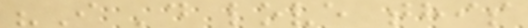"I 'd love this
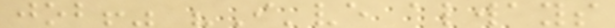job!" "I've always
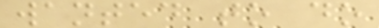wanted to do
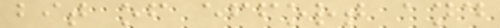bit of effort and
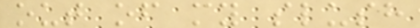out of my slush
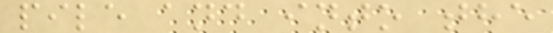pile and into the
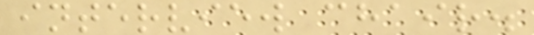interview chair.
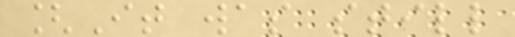[It was still
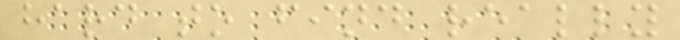hard to find really
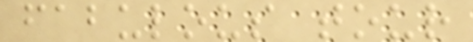fabulous tour
